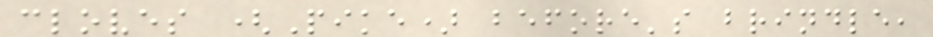cloves (Pike) before's brindle,
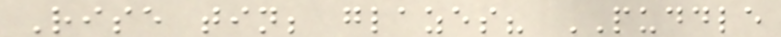Rise tin; glazes? PUDDLE
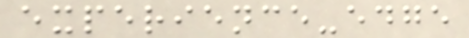experience-edge
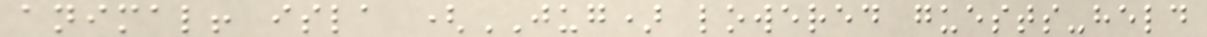animal! isla (JUG) lowered guests-held
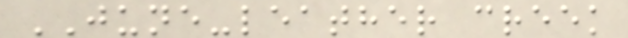JUNE-leather creek
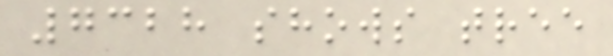7328 shows tree
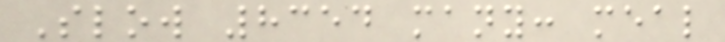Slow 8354 many: meal
